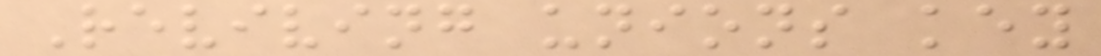Reviving unions key
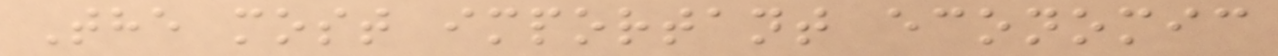The most important economic
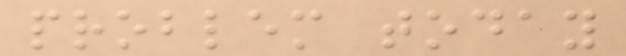problem today
